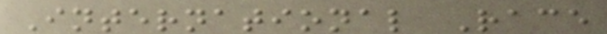International Race
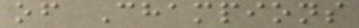of Champions
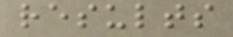results
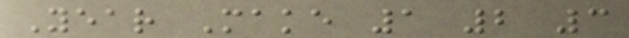Year Make 1 2 3
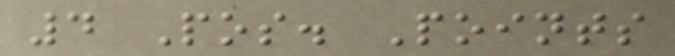4 Pos. Points
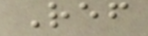Ref
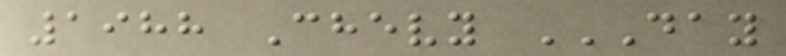1988 Chevy DAY
